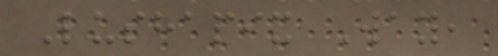Lushapix Way,
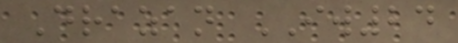Drazan IW24
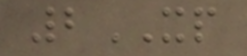2XP
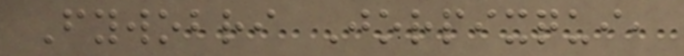Fywobri Jorpixqui,
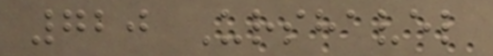720 Urshavel
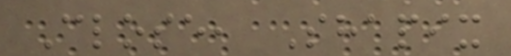Close, Shapix
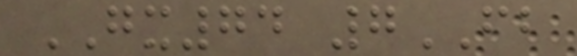GX74 7FB
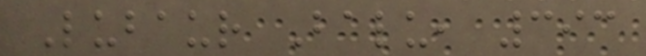Lubaur Balu, 393
